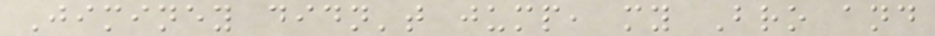Jiminey didn't jump, my Bro and
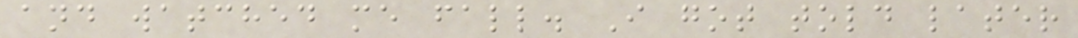and watched me fall. I got told later
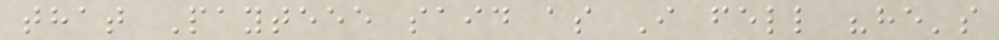that Payteee said as I fell "he's
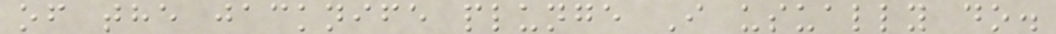of the jacknife plunge I usually do.
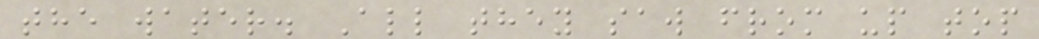the water. All they saw from up top
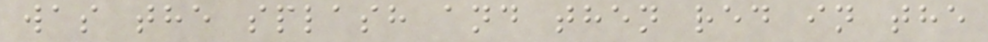was the splash and then red in the
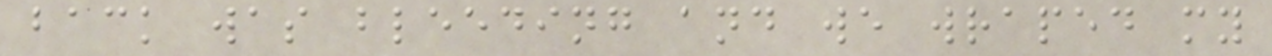back was bleeding and we wraped my
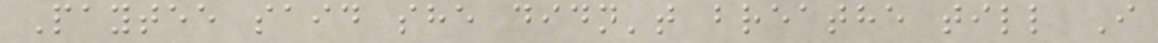Paytee said she didn't breathe till I
